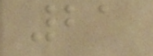21
